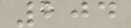204
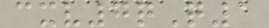cxv7qQ1
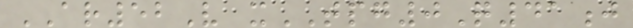AR52V xTPG0Q41j
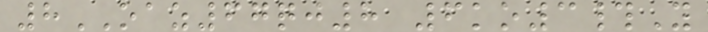8OAZ67qj8 6ko3#Y
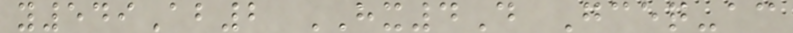y549Ab2 HX4D Gceq-ac
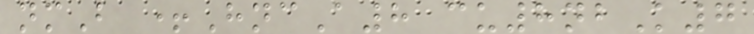nmB +HncA8 cu8nbK7
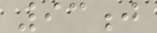93j
